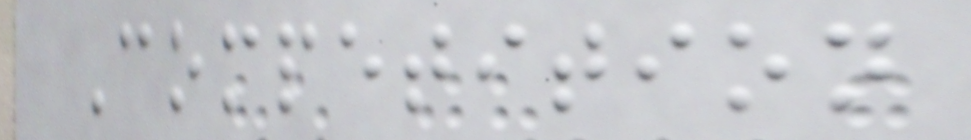Competition
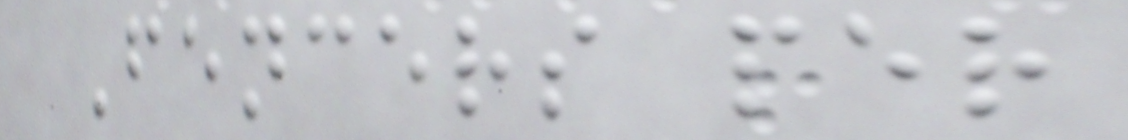Fencers per
